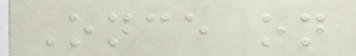Once on
